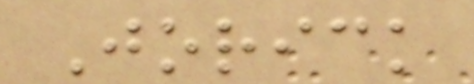Jorick
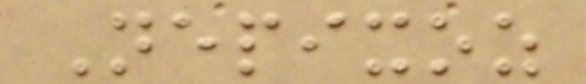Nepixoz
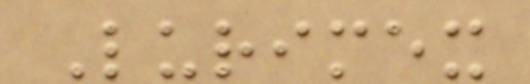Lurimex
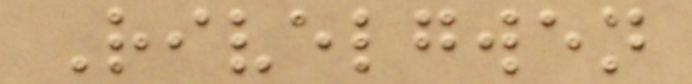Rivelgwen
